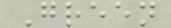Green
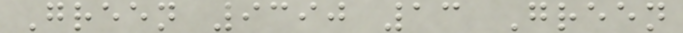Green 9390 13 Green
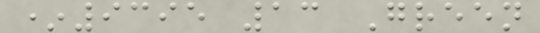*9395 13 Green
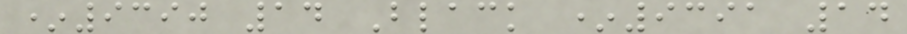*9390 14 Black *9391 14
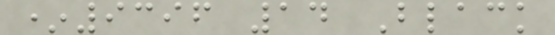*9396 14 Black
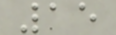15
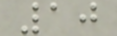10
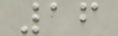16
